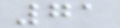71
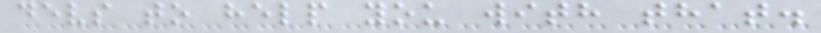devs to help you with that.
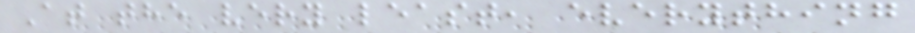At the very least, everything
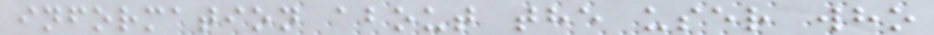information about the user who
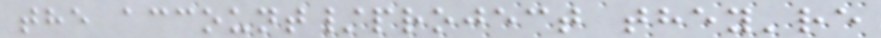the account/project they're
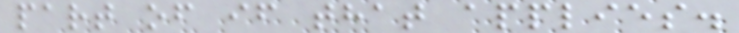part of if that applies.
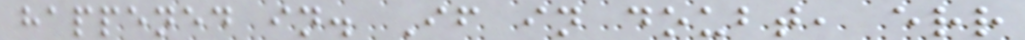happened in. If in doubt, err
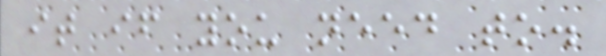it if you need to.
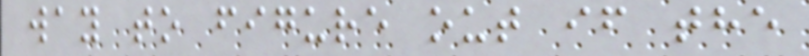way to figure out if the
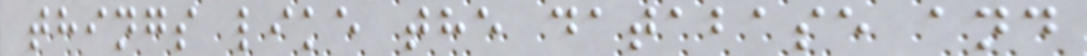things like the database and
